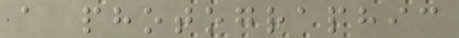a photographic
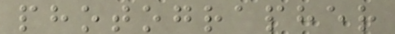photographer
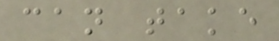can take
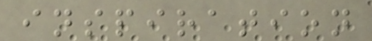inspiration
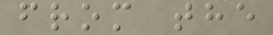from the
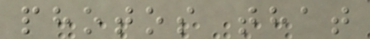photos that
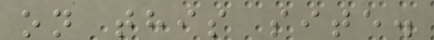on this site.
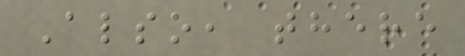Also, there
